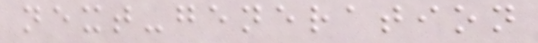next-generation
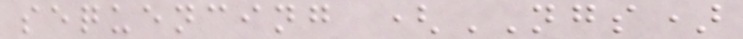sequencing (NGS)
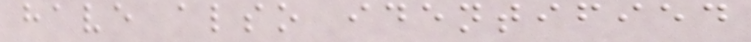have also identified
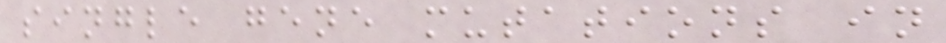single gene mutations in
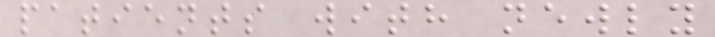patients with newly
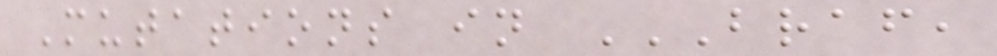Mutations in BRAF,
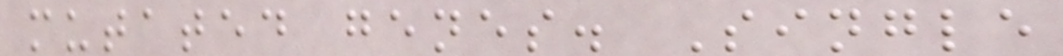mutated genes. Single
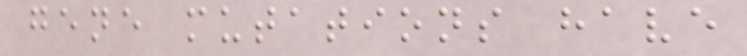gene mutations have
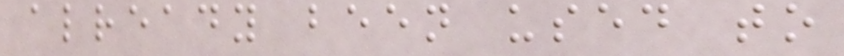already been used to
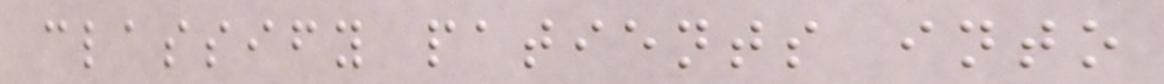classify patients into
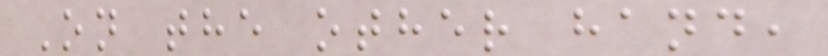On the other hand,
